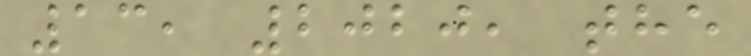13, 2020, the
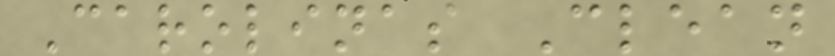Carolinas Clean
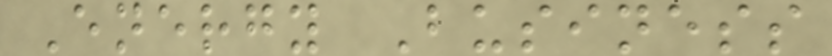Energy Business
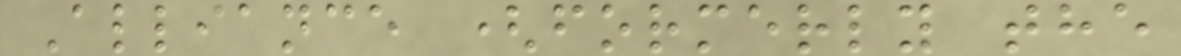Alliance (formerly the
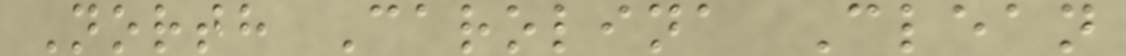North Carolina Clean
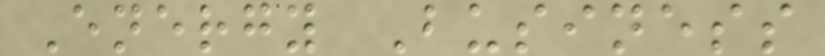Energy Business
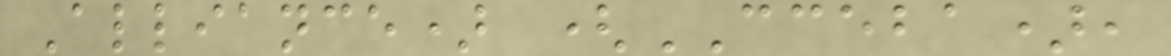Alliance) (CCEBA),
